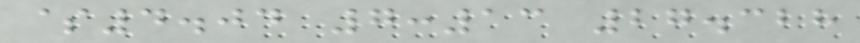$4.04 7:13 27.328
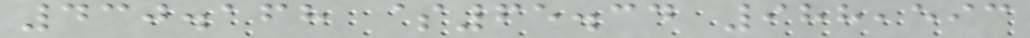430.168 $65.34 988,593
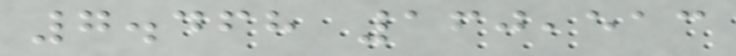7.468 160,513
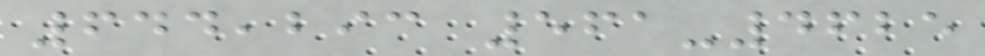644,293 561-4625
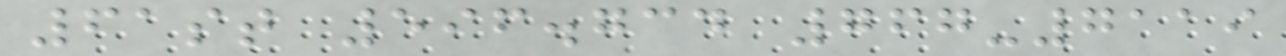61st 596.734 767-7119
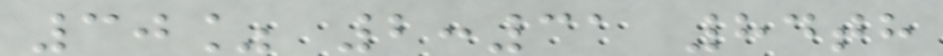30% 2:31 84th
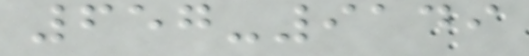657-9149
